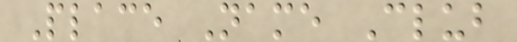Place Name Club
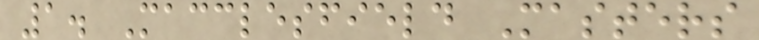1. Macclesfield Masters
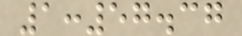1:57.37
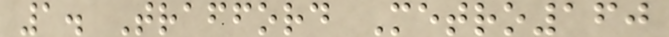1. Trafford Metro160
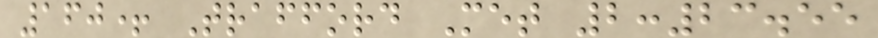160+ Trafford Met 2:23.55
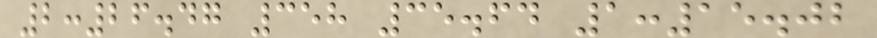2:26.47 358 35.64 1:15.02
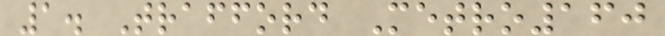1. Trafford Metro160
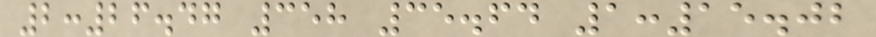2:26.47 358 35.64 1:15.02
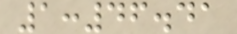1:46.41
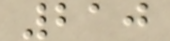210
